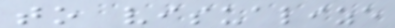to visualize
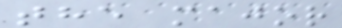the major
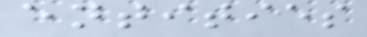entities
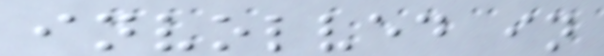involved in
